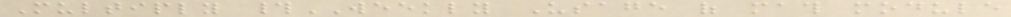Multiply #WEEKLY Usage of math module
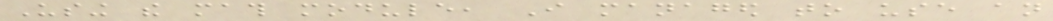Using the math module, I managed to use an
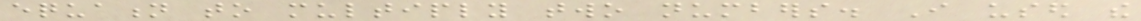equation to multiply two numbers. I used the
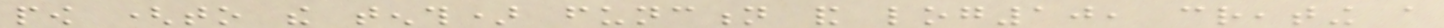pow (to the tenth) function and log10, creating a
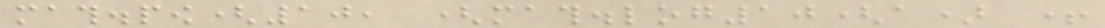math.pow(10, (math.log10(a) +
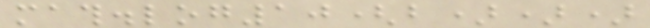math.log10(b)))
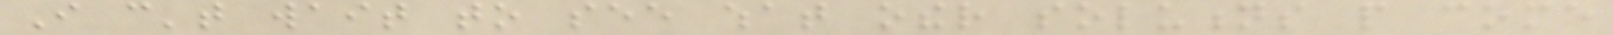I can't wait to see what other solutions people come
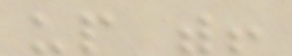up with!
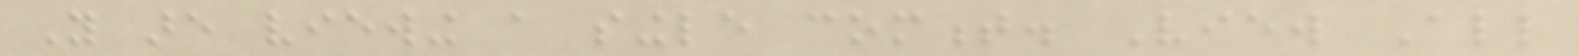You are viewing a single comment. View All
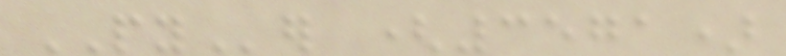PYer (3571)
